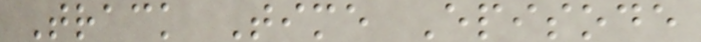Track Time Episode
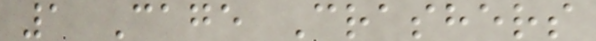1 Cage Crashers
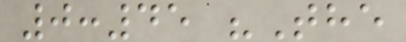0:45 "The
